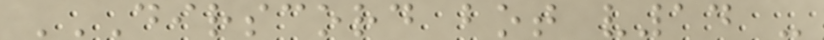DIRSCORD BOT V14 -
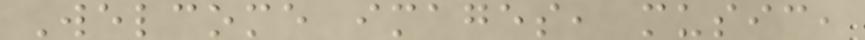Welcome images, music,
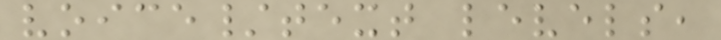voice/text levels,
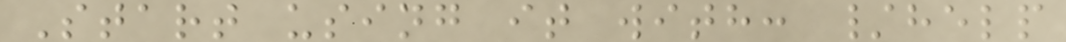Start using it with: /help
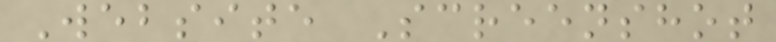Website Screenshot
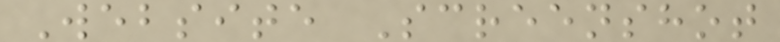Website Screenshot
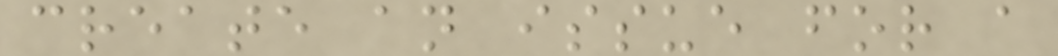create an issue for a
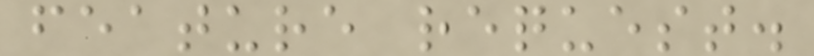feature request.
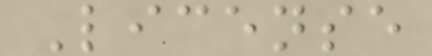License
